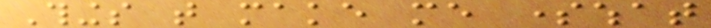Things that make me somewhat
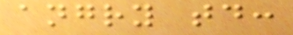angry today:
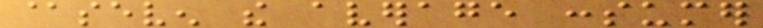@seven the average consumer
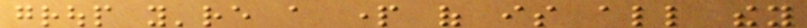group you're a part of is all they
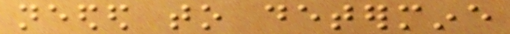needed to determine
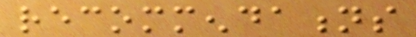recommendations
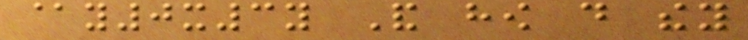@y0x3y And how do they
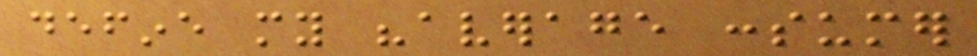define my "average consumer
